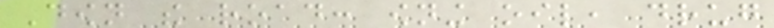Down the road: owning oil, drug
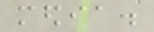media.
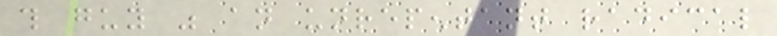this guy was an unrepentant radical
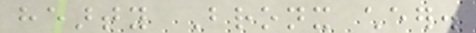hearty Bronx cheer.
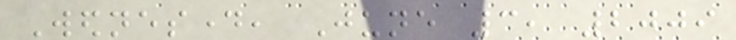Wednesday, June 3, 2009
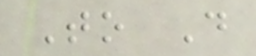To Do
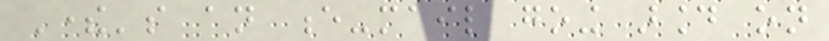There's an e-mail going around on
